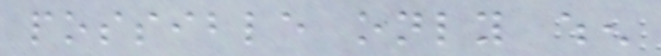possible only when
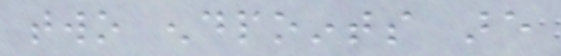two endpoints are
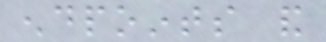endpoints and
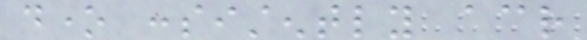done consistently across
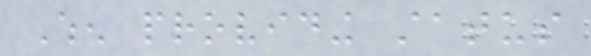When providing status
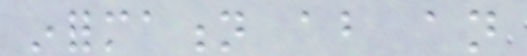information about an
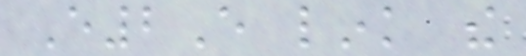E2E link the
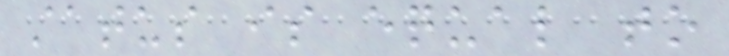status is equal to
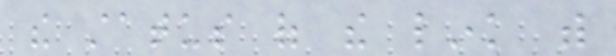the status of the link with
